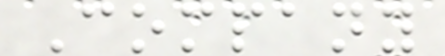Company
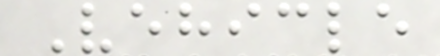Vehicle
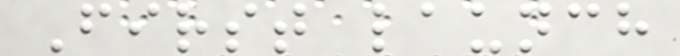First launch
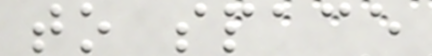to space
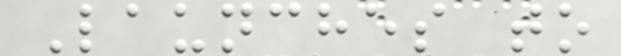Launches to
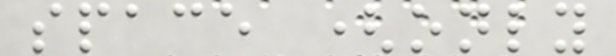space (only
